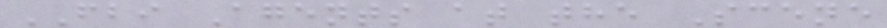FBI Agents at the Scene
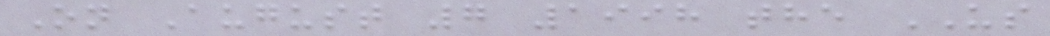On August 7 1998 the US
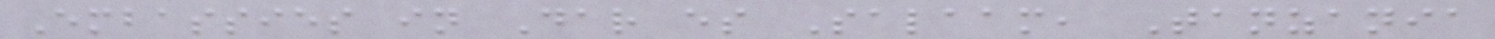Embassies in Dar es Salaam, Tanzania
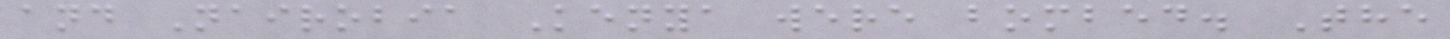and Nairobia Kenya were bombed. The
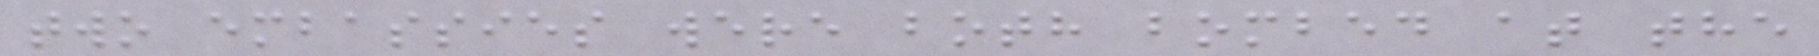two embassies were both bombed at the
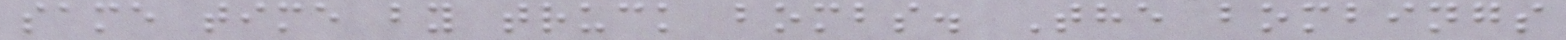same time by truck bombs. The bombings
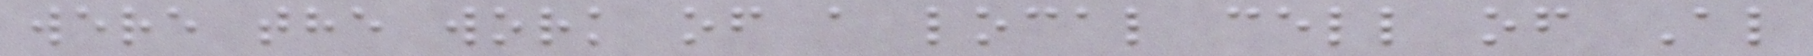were the work of a local cell of Al
